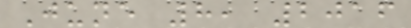June 8, 2016
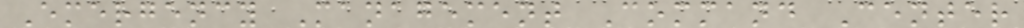Emergency Management Command Center
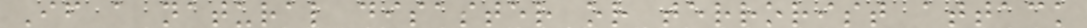If a natural disaster or terrorist attack
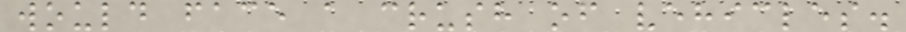would face a crush of vehicles.
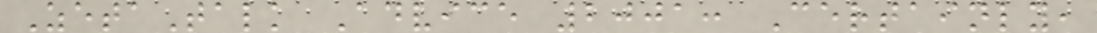ZetaTalk Advice 2001: Certainly,
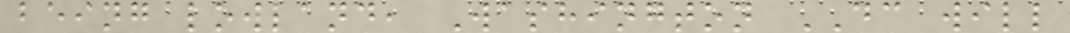being lowland, Washington DC will
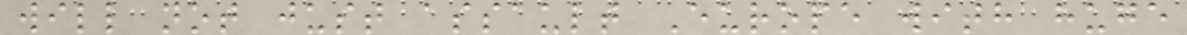will not just assault Europe with huge
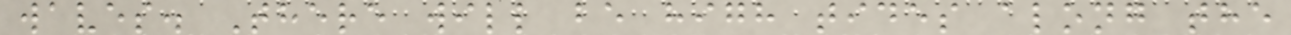waves. There will be high tides along the
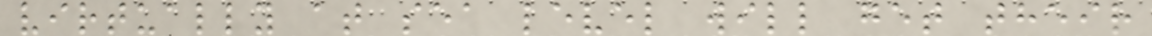virtually at sea level will get their
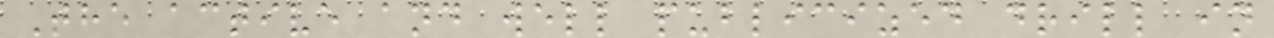The active and well publicized drill in
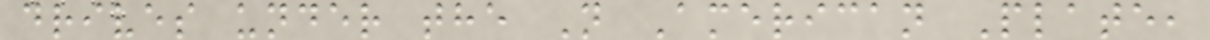drives under the N American Plate,
